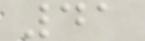41
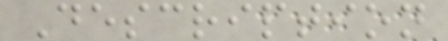Description
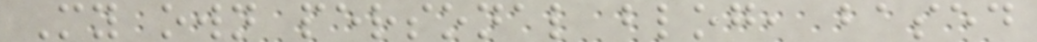My own personal blog, based
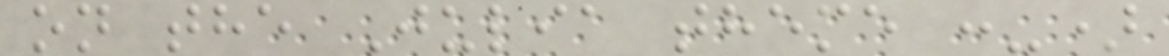on the Julia theme :-)
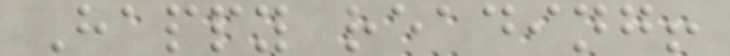Happy reading!
